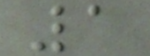1
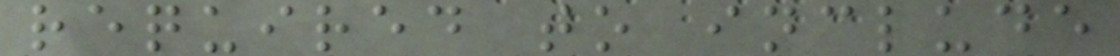required to include
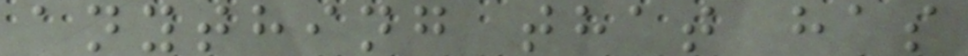anything that has
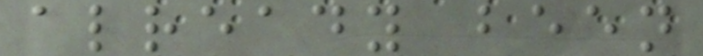already been
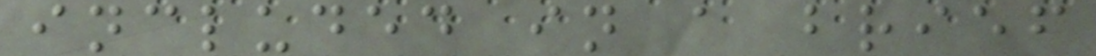included in a brief
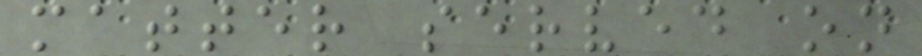matter served on
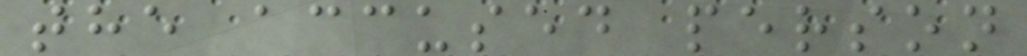the accused person
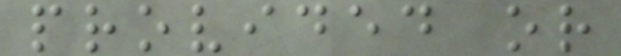provided or
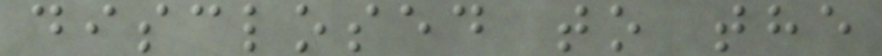disclosed to the
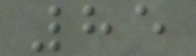85
